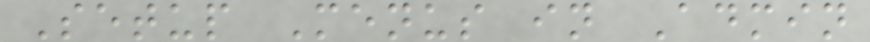Setup Menus in Admin
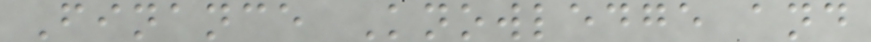Finance Knowledge and
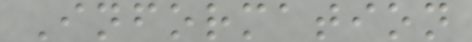Information
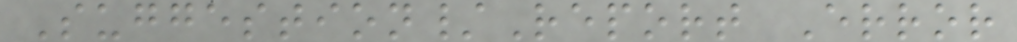Suggestion/Report Error
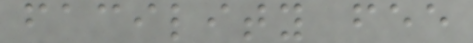facility fee
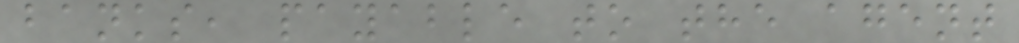banks, payable to the agent
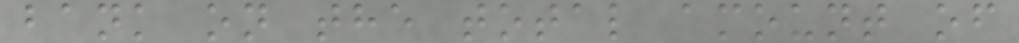bank on the total amount of
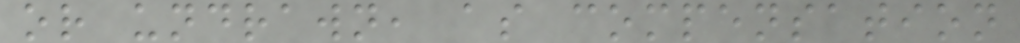or undrawn, as compensation
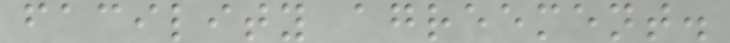facility agreement.
